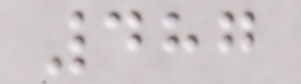487
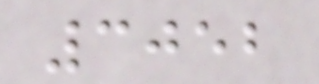3052
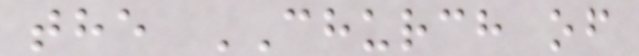the CHURCH of
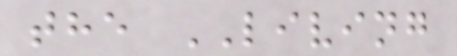the LIVING
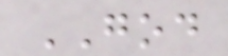GOD
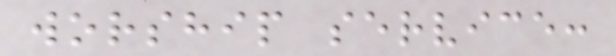worship service:
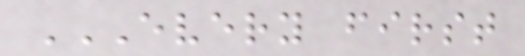EVERY FIRST
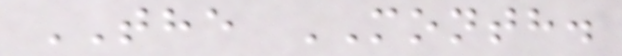THE MONTH.
